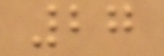27
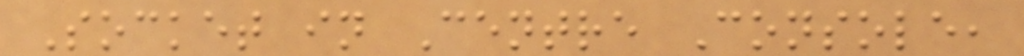Socket in Centre Console,
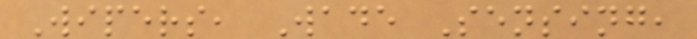Wipers, Wade Sensing,
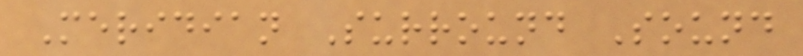Meridian Surround Sound
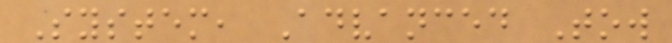System, Advanced Tow
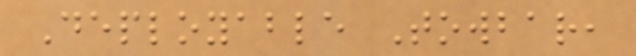Deployable Towbar,
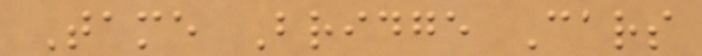Tame Bridge Cars
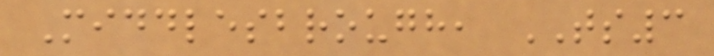Middlesbrough, TS3
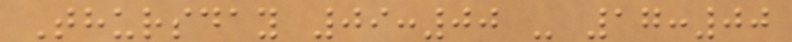Thursday 09:00 - 17:00
